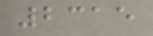2315
